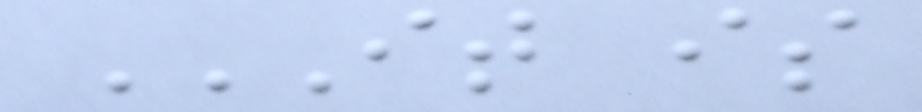IT IS
